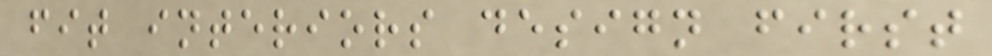fit interiors design first
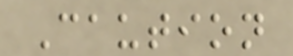Caution
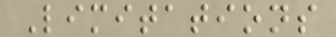Limitations
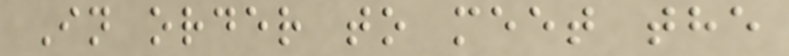In order to meet the
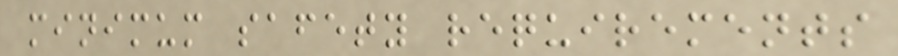minimum safety requirements
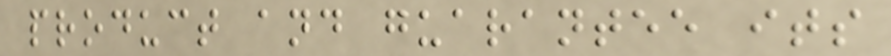product and guarantee its
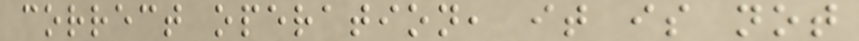correct operation, it is not
